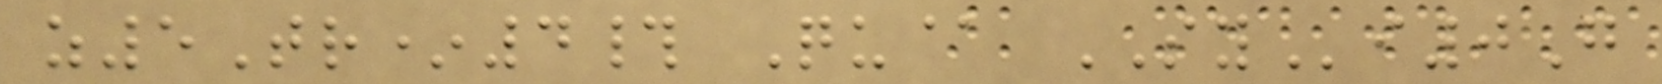z5Tr*4# Qu@ SYi0G
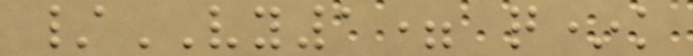/VY1= q*k
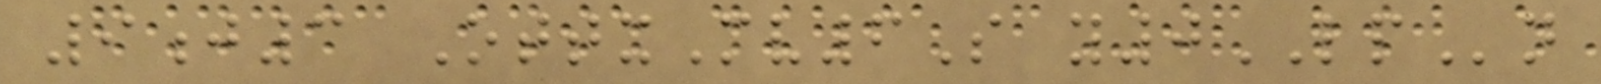9j3 OttxMv6S y0LPn
